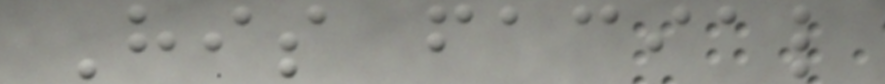His facial
